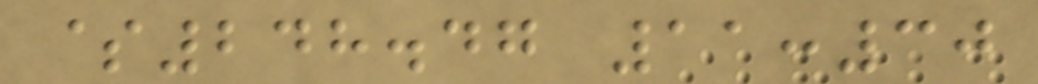$248.47 11:30
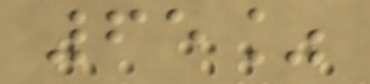65%
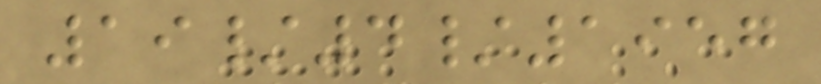19/4/1957
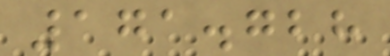171.728
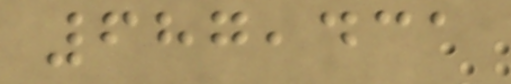687,431
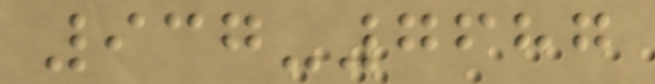937-7687
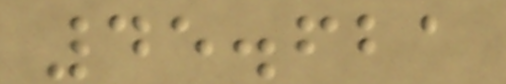45.621
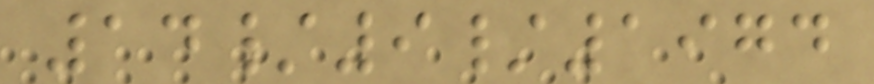14/9/1974
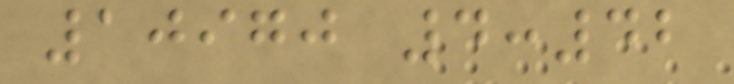10970 4:42
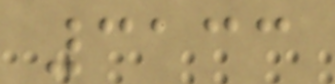3133
